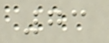73
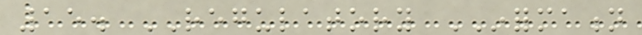15. REGULATORY INFORMATION
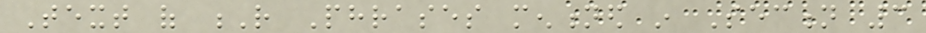Text of R Phrases mentioned in Section 3
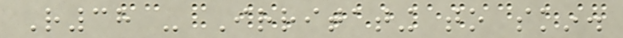R38 - Irritating to skin.
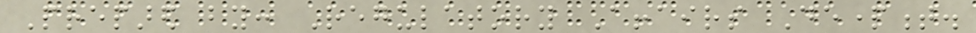Prepared by: Regulatory Affairs Department.
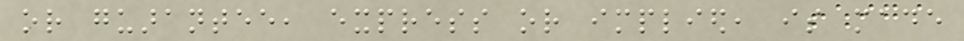or guarantee, express or implied, is made
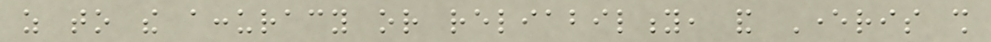as to the accuracy or reliability, and Everris shall
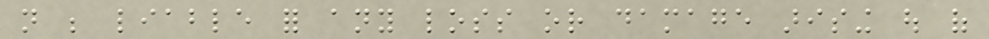not be liable for any loss or damage arising out of
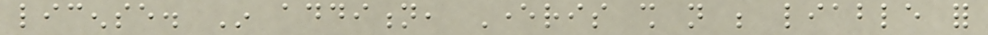license. In addition, Everris shall not be liable for
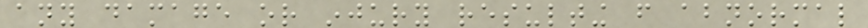any damage or injury resulting from abnormal
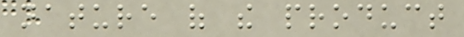nature of the product
